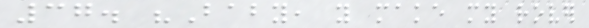37. "Baby, you make my rover
